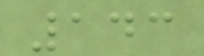143
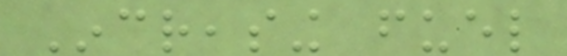Increasing fuel
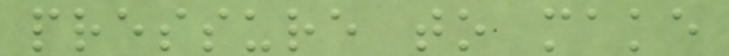pressure to make
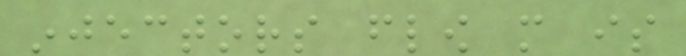injectors flow more is
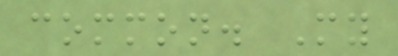common. My
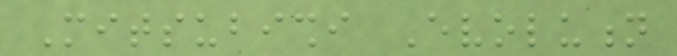Mitsubishi Evolution
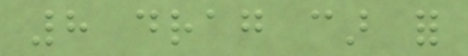8 drag car for
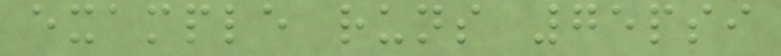example runs 75psi
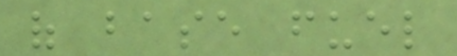of base fuel
